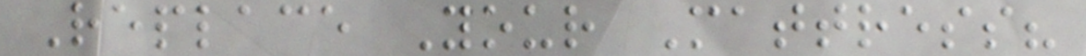Replace Your Mattress?
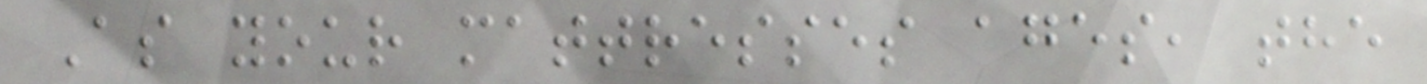As your mattresses ages, the
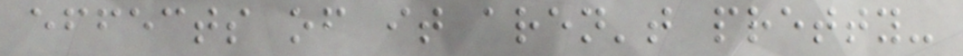effects of it aren't pretty-
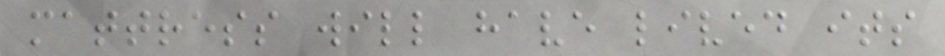mattress will have lived its
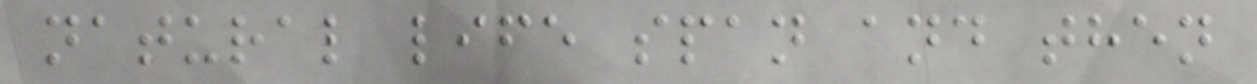natural life span and then
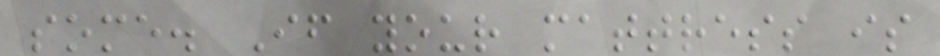some. If your mattress is
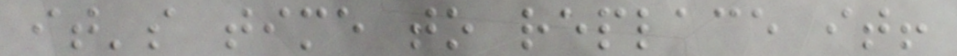it's time to replace it!
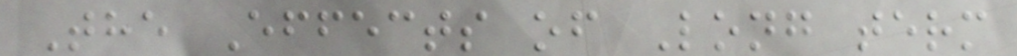The Effects of Long term
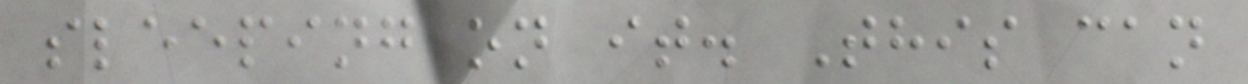sleeping on it. This can
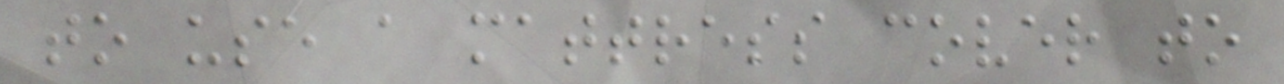to use a mattress cover to
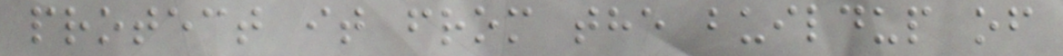protect it from the buildup of
